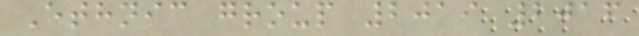Ethnic group 2019 2016
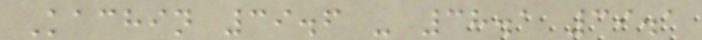Kachin 39.6 - 38.1 39.1
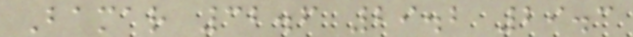Bamar 32.6 29.2 29.3
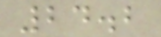24.2
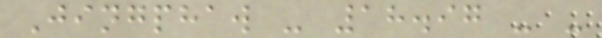Jingphaw - 18.97 - -
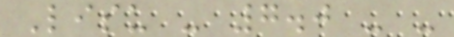Lisu - 7.0 - -
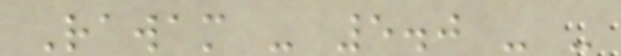Rawam - 5.0 - -
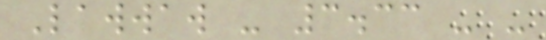Lawwaw - 3.33 - -
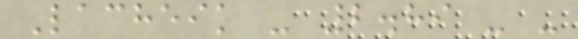Lacheik - 2.89 - -
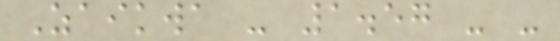Zaikwa - 1.57 - -
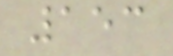153
